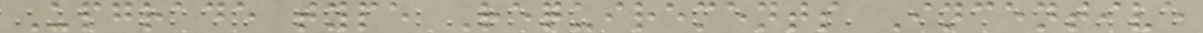Upgrade type Requirements Incentive
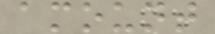amount
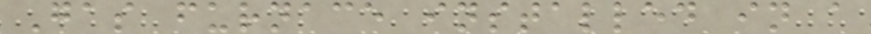Gas furnace installed in a
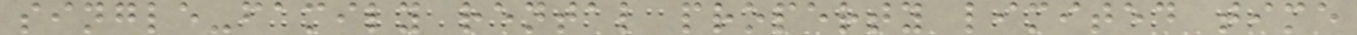single-family rental property limited time
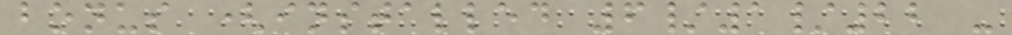bonus (installed 6/1/22 -
